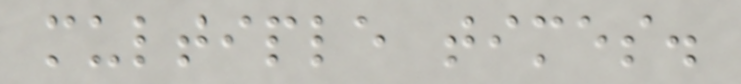multiple times.
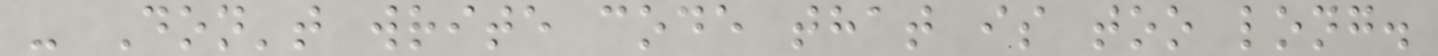- Don't write code that is too long.
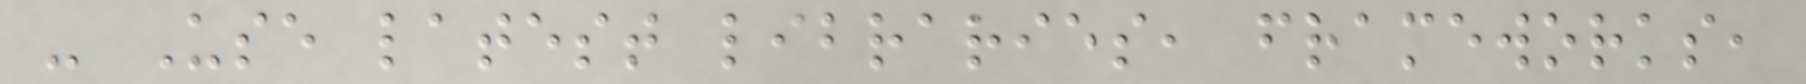- Use latest libraries, frameworks,
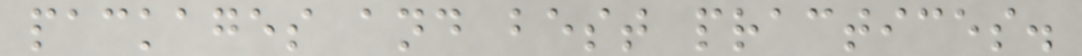packages and best practices.
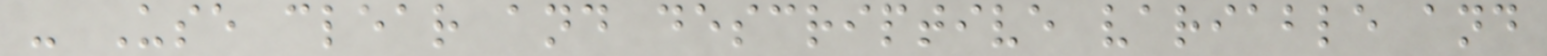- Use clear and descriptive variable and
